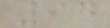94
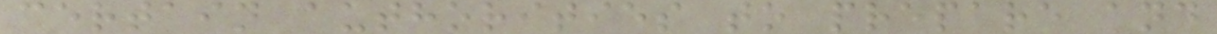certain authorities to prepare and
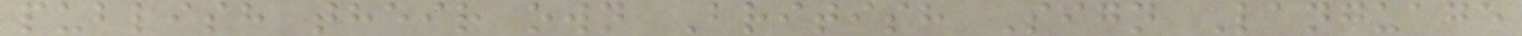publish their own British Sign Language
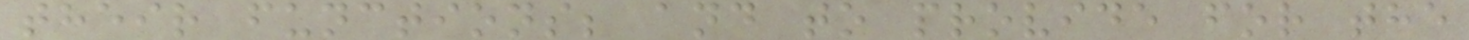their functions; and to provide for the
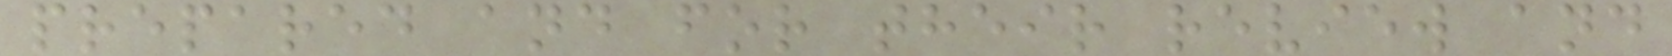prepared and for their review and
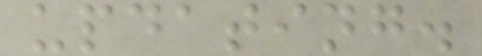updating.
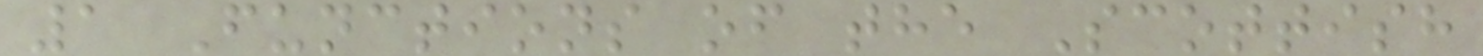1 Functions of the Scottish
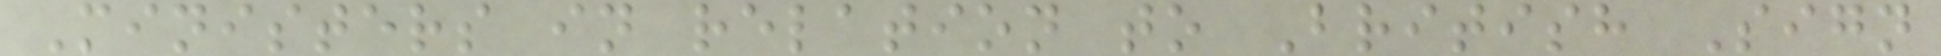Ministers in relation to British Sign
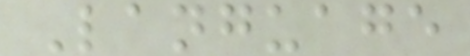Language
